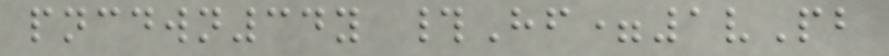pncdwn34y #Hf=1vPb
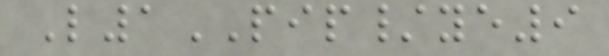L1PIP/ye9
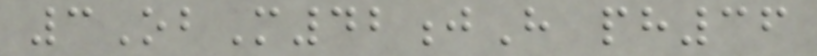3ObM42jH ph36
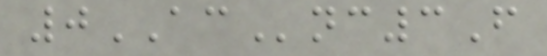0ACnc3F
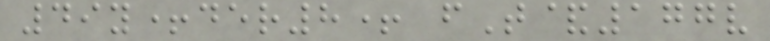49y+der8+ fT&177v
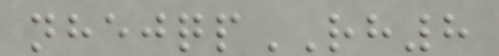nhejqpRH8
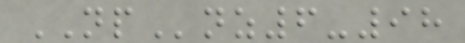NPnz6-98
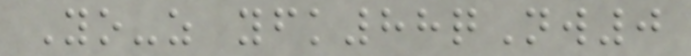Yo-z yfk88qNw0
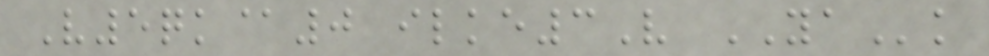V5qk@0 ilke3V YAk
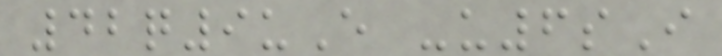42q9uE -u6sI
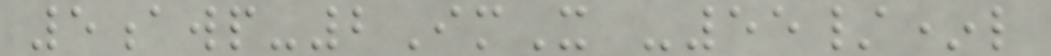5awp-2ImX -55/*l
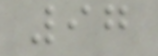97
